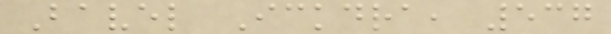Bavel Ickdra, 537
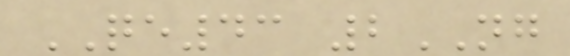QE43 2NG
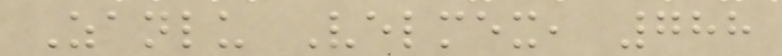Zanlu Velmex, 788
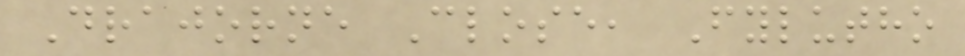Drajorne Close, Fylutho
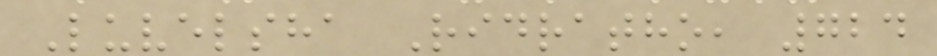Luvelsha Ridratho, 724
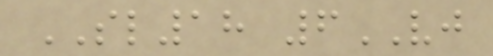SL18 6VJ
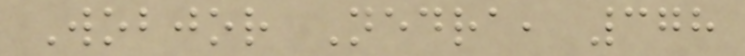Wobjor Nedra, 378
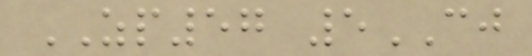ZP57 5CJ
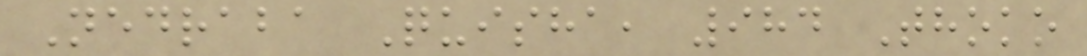Nedraba Quisha, 984 Thoko
